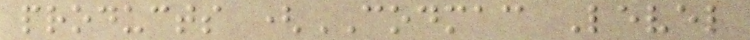products (CODMAC Level
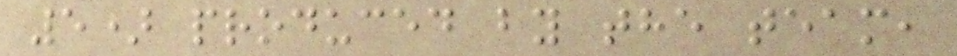5) produced by the team,
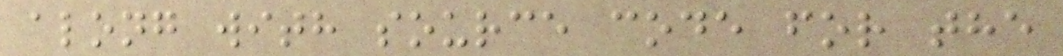along with source code for the
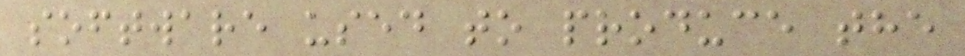software used to produce the
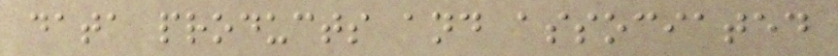data products and associated
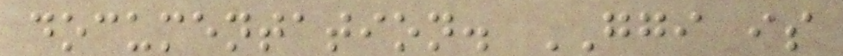documentation. GGI is
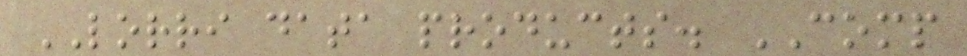LORRI data products. COMP
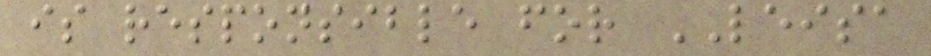is responsible for LEISA
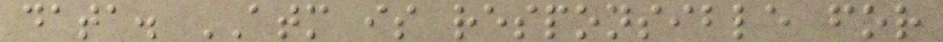data. ATM is responsible for
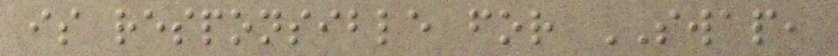is responsible for SWAP,
